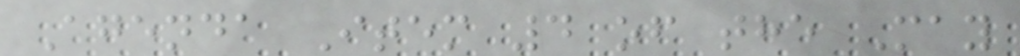Agenda Item 4 of the May
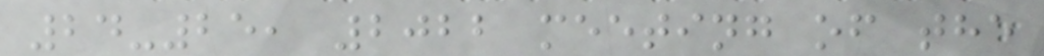24-25, 2022 meeting of the
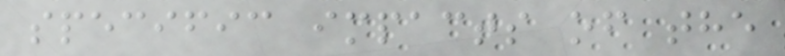specific impacts of the
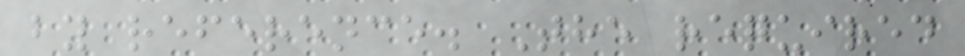by reference. The required
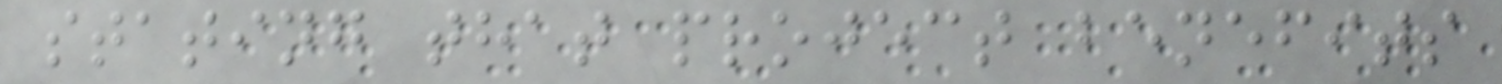stating that project benefits
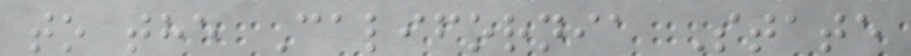to the California State
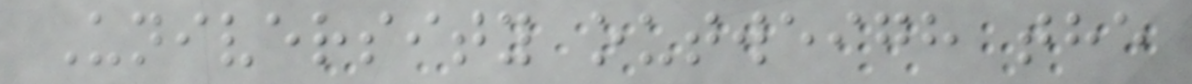University outweigh the
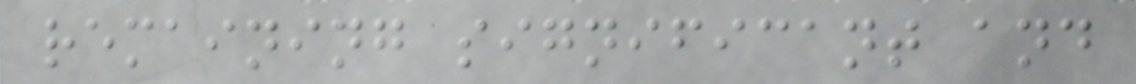remaining significant and
